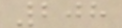208
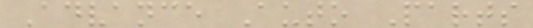Advance Auto Parts
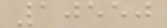10550
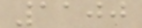1100
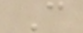C
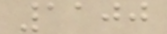1100
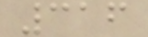316
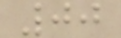00
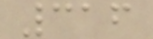316
